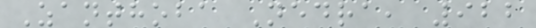Zanthoba Nedra, 922
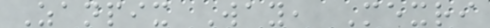Zanpix Way, Mexri
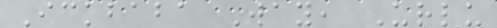Ickbaba Way, Urlu
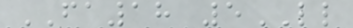FA18 5LL
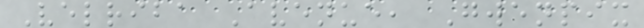Velriba Avenue, Gwenpix
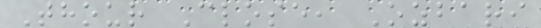Thour Close, Ozbari
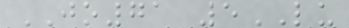JO71 5LU
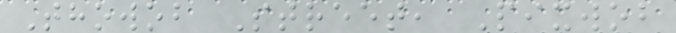Thowob Street, Pixwob
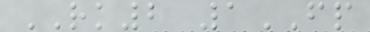RK2 1FP
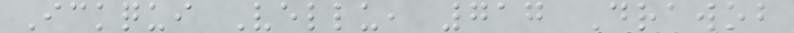Ickqui Vellu, 717 Drawob
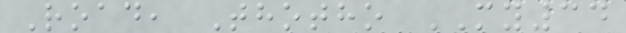Road, Thotho MY34
